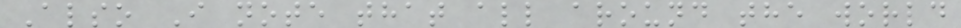Also I note that all around the world
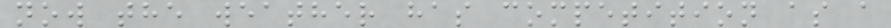now the weather has competition as a
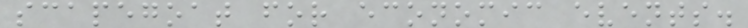scapegoat for economic events.
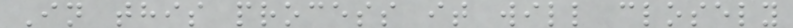In this process it will closely
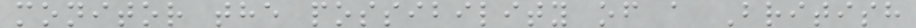monitor the possibility of a British
